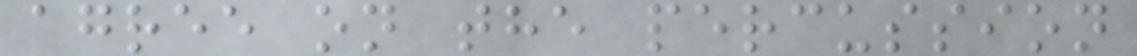agree on the percussion
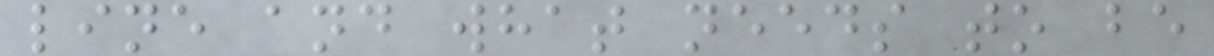line and what needs to be
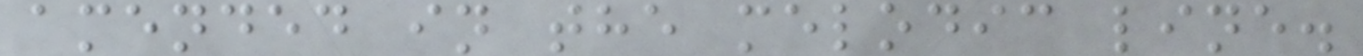amended in the melodic line.
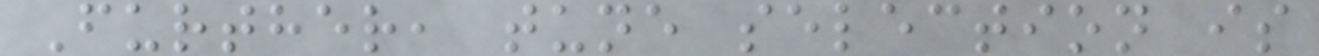Further, tune selection is
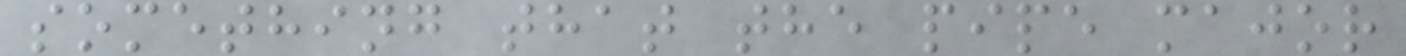something that the pipe major
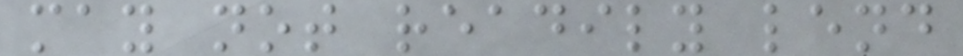may not readily lend
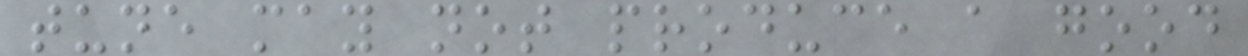tune may not produce a good
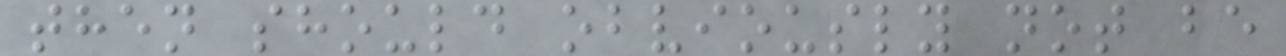then should obviously not be
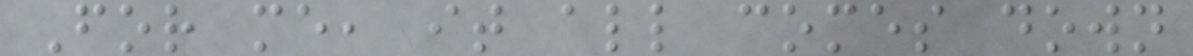For me, it all comes down
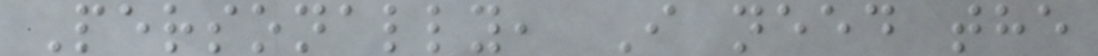Personally, I need the
